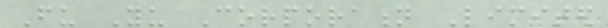Fu Yu Corporation Limited
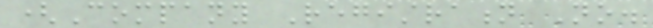(Company Registration No.
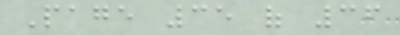Page 35 of 36
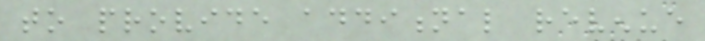to provide additional revenue
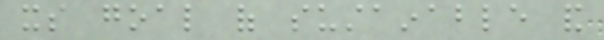its goal of sustainable and
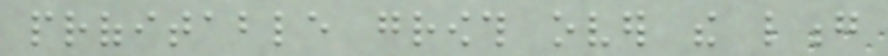profitable growth over the long
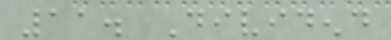11. Dividend
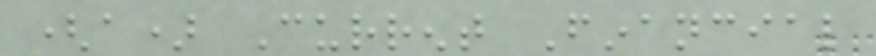(a) Current Financial
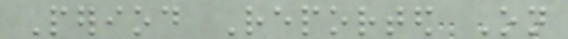Period Reported On
